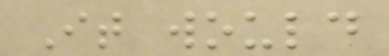It would
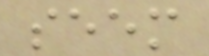seem
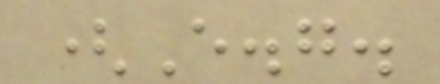(E.g.
